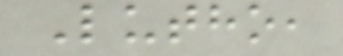Lutho,
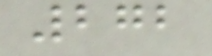272
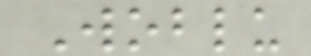Woblu
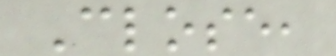Close,
